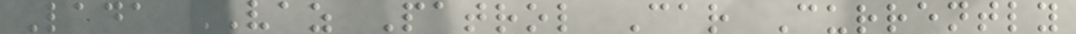Lada VAZ Patrol Car Currently
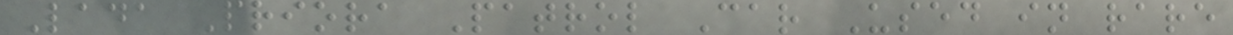Lada Priora Patrol Car Used in rare
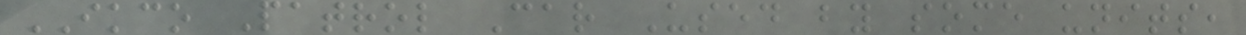IKCO Patrol Car Used by some units,
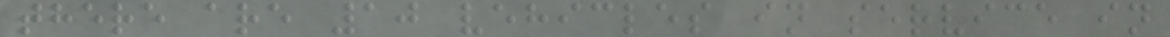there are 10 vehicles in service in
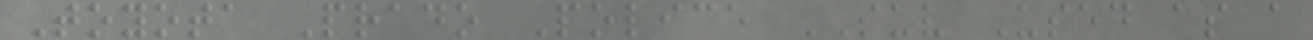Toyota Prado Police SUV Used as a
